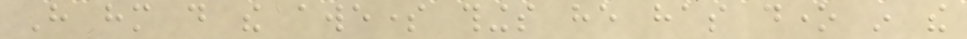Have him do the awesome things he has done in the
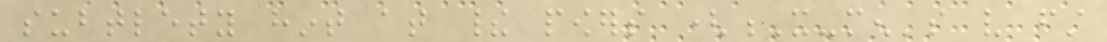subtlety hint at their powers (X-men's very first
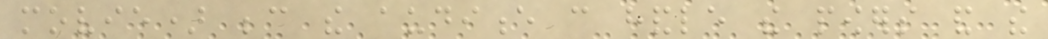movie) because the audience can handle the powers and the
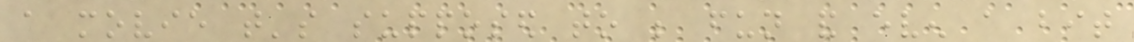a movie that's supposed to be fun and even a bit
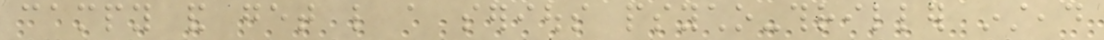campy and get like a serious psycho-thriller instead
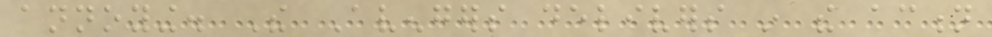annoying. The Avengers delivers in the action
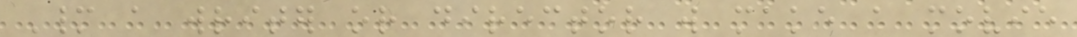Many a writer or director will make a movie
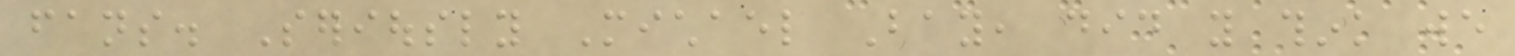fans. Seriously Michael Bay, did you think we
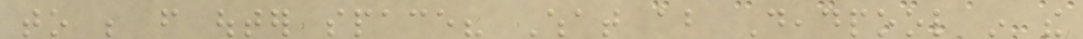to be from outer space? What about Deadpool in the
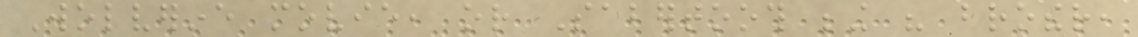Wolverine movie, or Sabertooth being his brother,
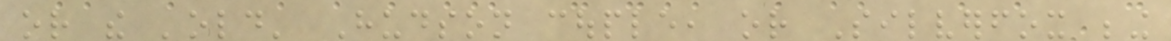or the 'old' Hudson couple, or Silverfox being
